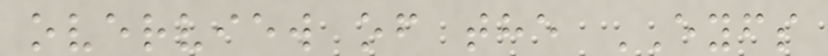overview of the EYFS
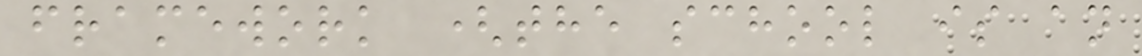framework (the school is an
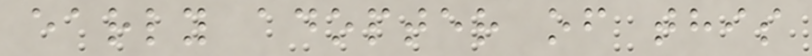early adopter of this
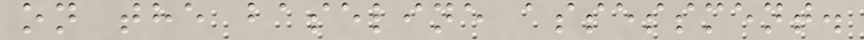on the baseline assessment.
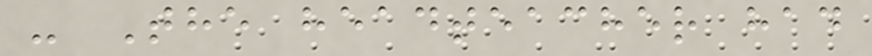- The headteacher had
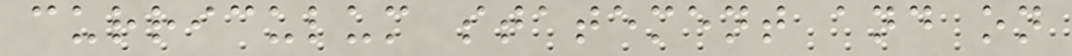curriculum statement and on
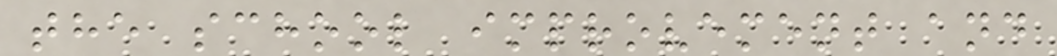the school improvement and
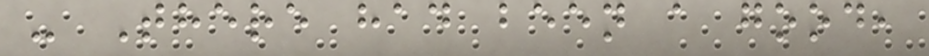- There had been a good,
